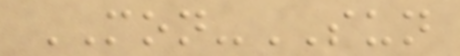MON-SUN
